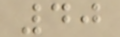40
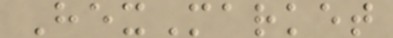HexMarket
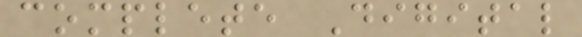complete Digital
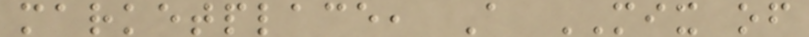marketplace, A MIX of
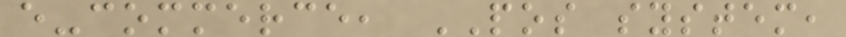e-commerce, POS system,
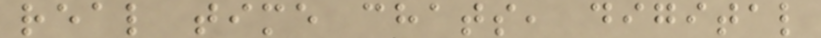real time chats, digital
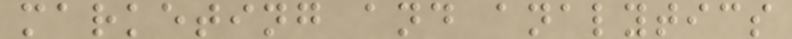marketing and analytics
